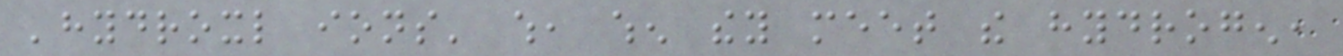'hydroxl ions' which, when they meet the hydrogen,
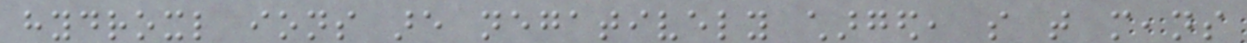hydroxl ions are negatively charged, so that means
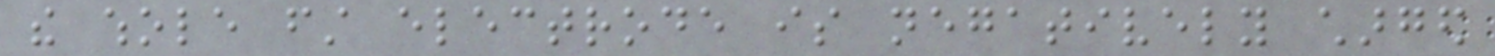the whole first electrode is negatively charged
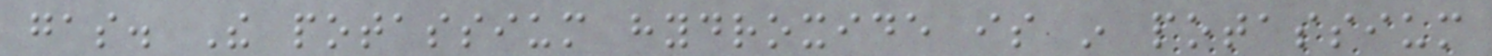gas. The potassium hydroxide is in potassium
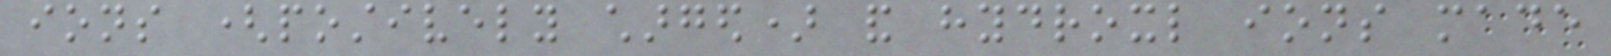ions (postively charged) and hydroxl ions made
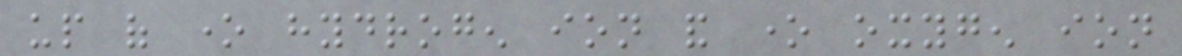up of one hydrogen ion and one oxygen ion
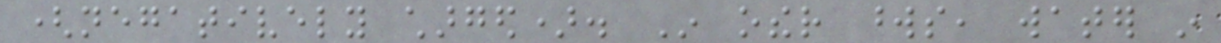(negatively charged). In other words, water in
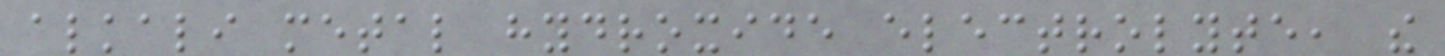alkali metal hydroxide electrolyte, the
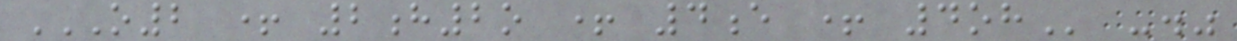O2 + 2H2O + 4E + 4OH -."
